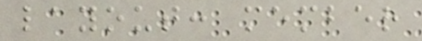layout: member
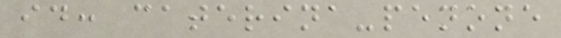id: caterina-penone
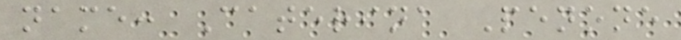name: Caterina Penone
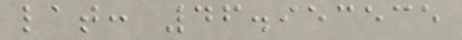lat: 46.953535
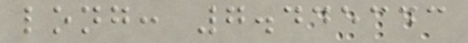long: 7.445343
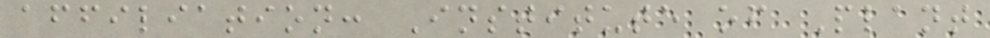affiliation: Institute of Plant
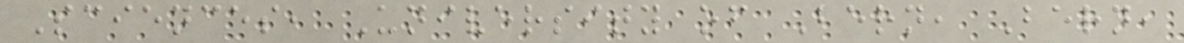Sciences, University of Bern, Bern,
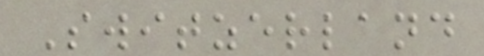Switzerland
